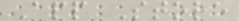App Store
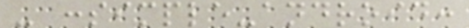- :simple-android:
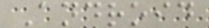Android
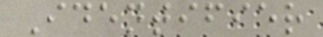Identifier
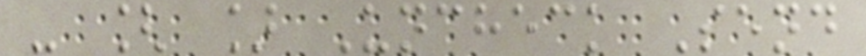- [ ] Uncheck Send
